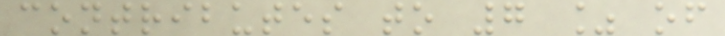contributes to 7 % of
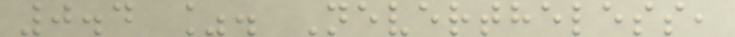0.4 %. Nevertheless,
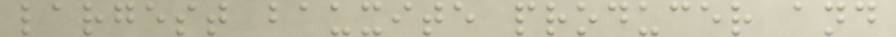largest bauxite producer and
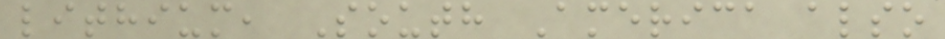lithium, South America also
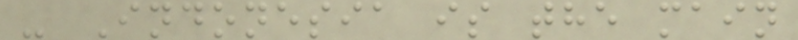- Indonesia is the main
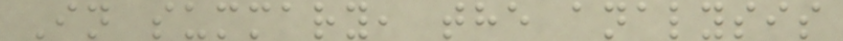In summary, the analysis
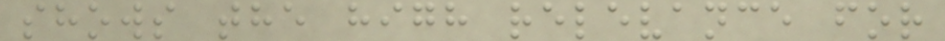shows the high relevance for
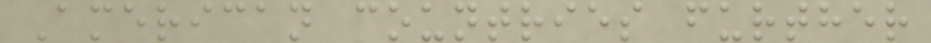American countries further
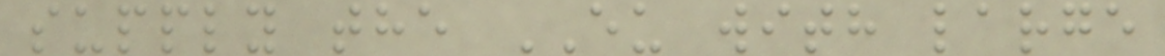supply the EU with large
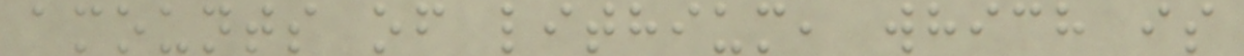amounts of lithium, which is
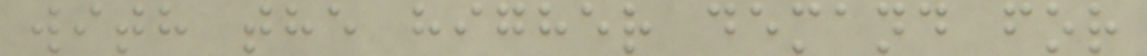with the higher demand for
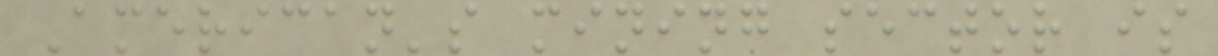American's mining sector is
